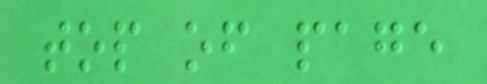top of page
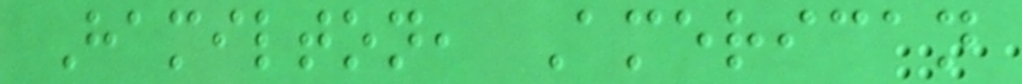Hamilton, American
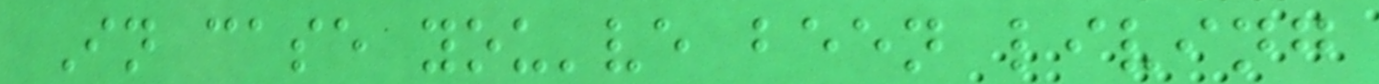In case you've been living
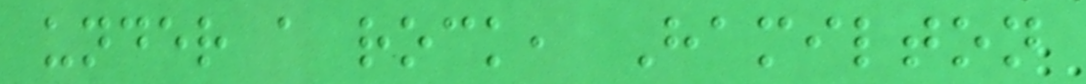under a rock, Hamilton
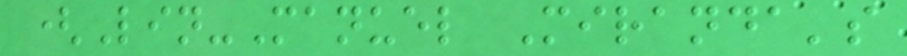(Lin-Manuel Miranda's
